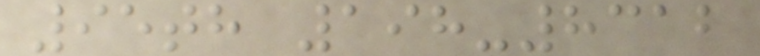95th 198-8312
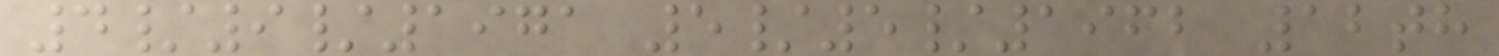4/9/1971 5/5/1962 12th
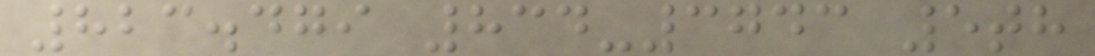823.479 834-3743 5th
